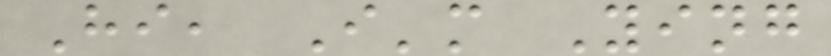Hi, I'm Ying
